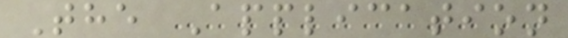The Application
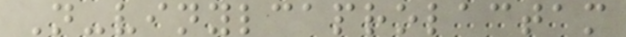N-vinylcaprolactam
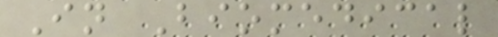In Biomedical
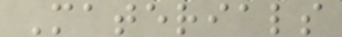Materials
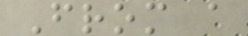From a
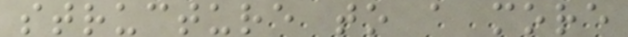structure to a more
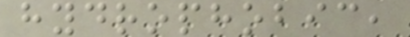hydrophobic,
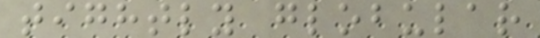tightly globular
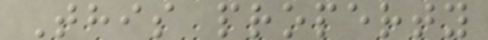This property
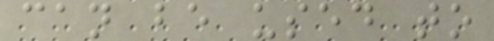can be used to
